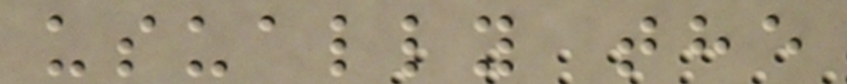usually the
